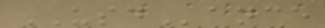USDance
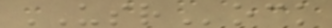USRock
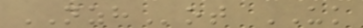NZHot UK
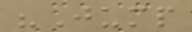"Jump
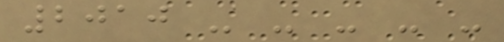2010 - - - - -
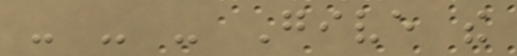- - - Give the
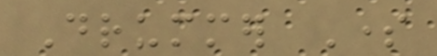Drummer Some
